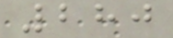280
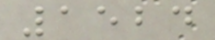1524
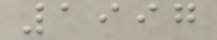1997
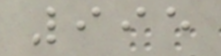995
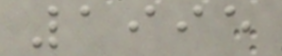1995
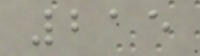215
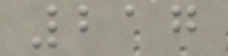217
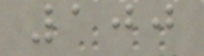100
